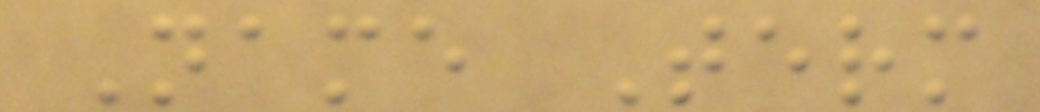Name Term
